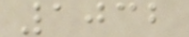1032
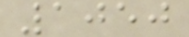1050
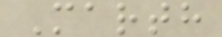Marth
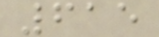615
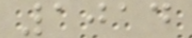1014
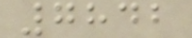7842
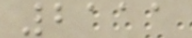2111
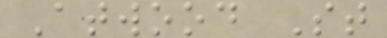Atwood St
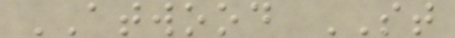ATWOOD ST
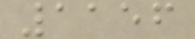1156
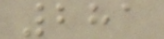281
